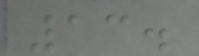13.
